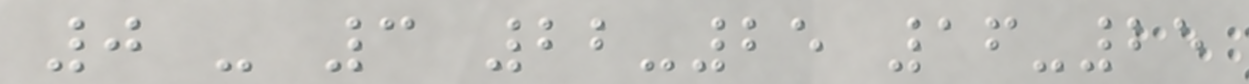0 - 3 22-25 16-25
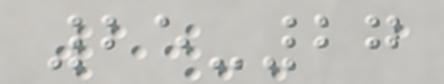25-27
